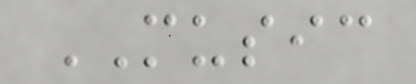MUSIC
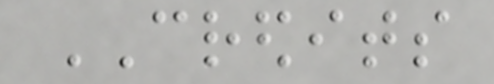CREDITS
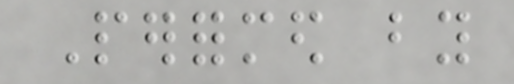Performed by
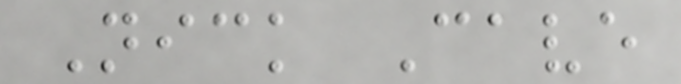Nick Cave
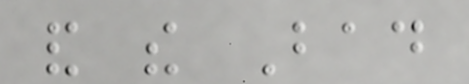and the Bad
